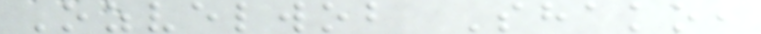Ozvelwob Shako,
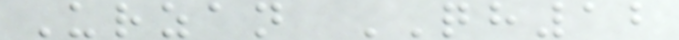Urzan QH12
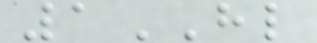1HL
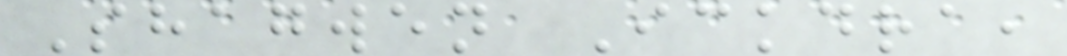Shagwen Ickdra,
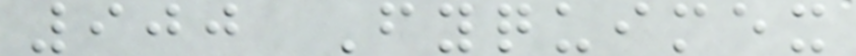900 Fyquimex
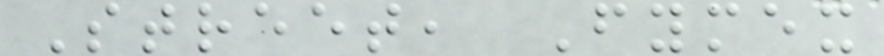Street, Fymex
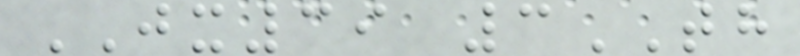JX39 3TH
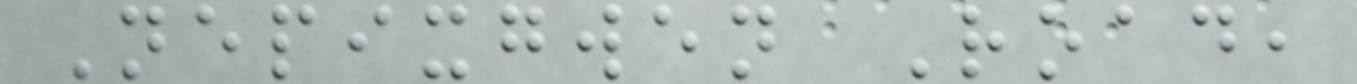Nepixgwen Road,
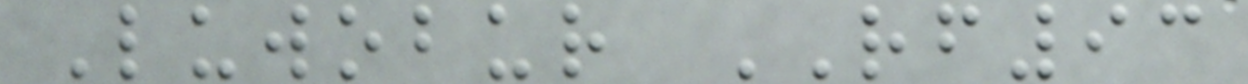Luwobur RF93
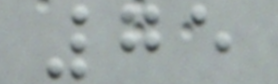75
